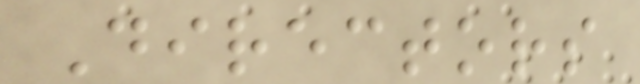Directors
